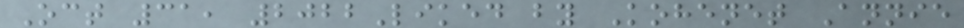Oct 31, 2022Liked by Kohenet Annie
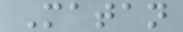Matan
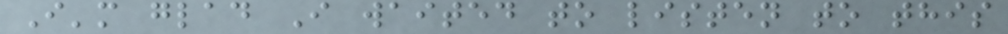I'm glad I waited to listen to this
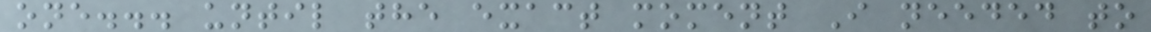one... until the exact moment I needed to
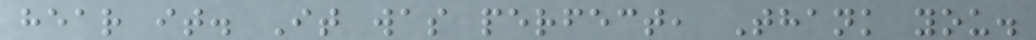hear it. It was perfect, Thank you.
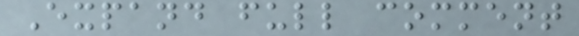Expand full comment
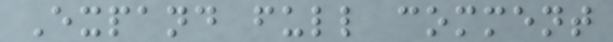Expand full comment
